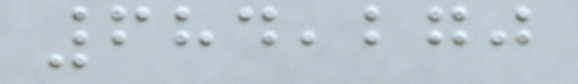684,270
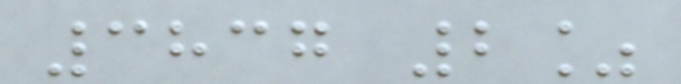3837 2%
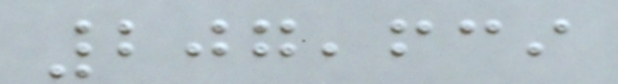207,639
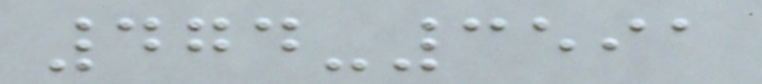474-3591
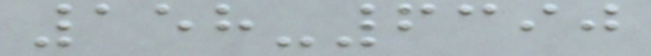158-6390
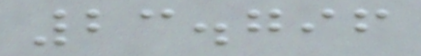23.796
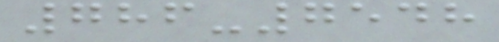786-7548
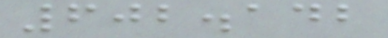602.142
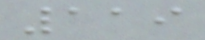119
